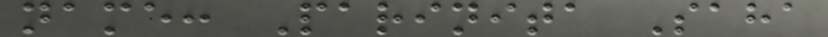name: Parinita Saha
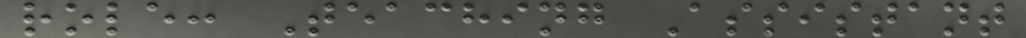role: Teaching Assistant
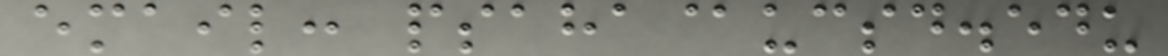email: psaha@ucsd.edu
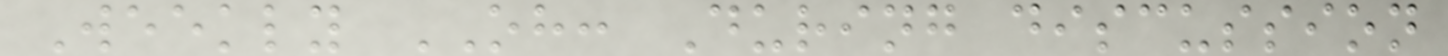Weekly OH: During discussion
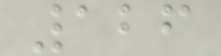126
